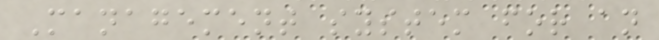Management system for an
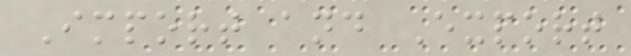Import and Export
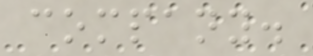company.
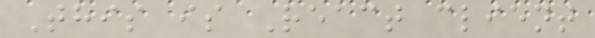This is React client
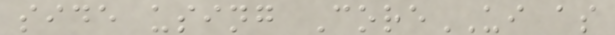side using CoreUI as
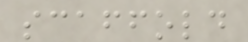scaffold
